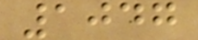1047
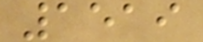1519
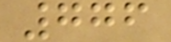776
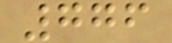776
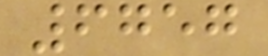6757
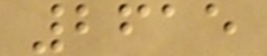2615
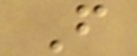F
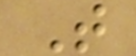T
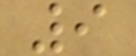9
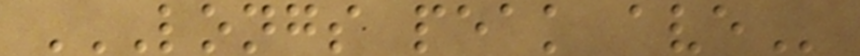LONGS PEAK AVE
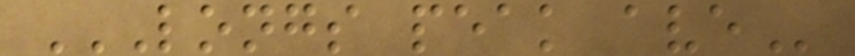LONGS PEAK AVE
